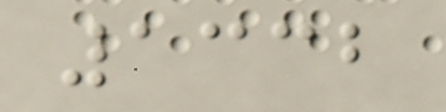1332
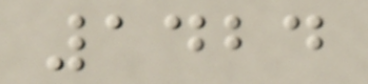1424
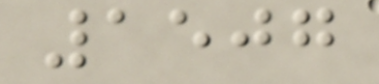1507
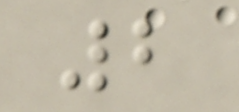2
